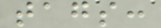tags:
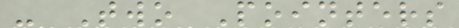- Two Pointers
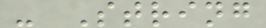- String
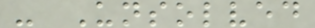- Unsolved
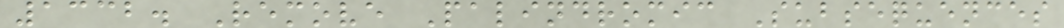1332. Remove Palindromic Subsequences
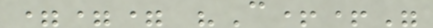=== "C++"
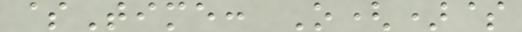$Time: O()$
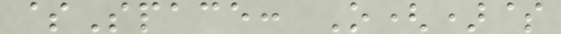$Space: O()$
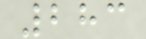283
